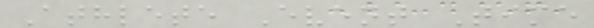Athlete Event Time
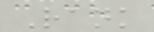Rank
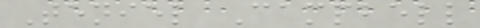Teniel Campbell
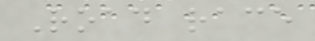Road race
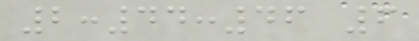2:44:46 6
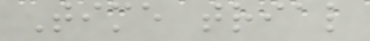Time trial
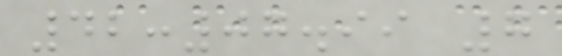42:07.99 7
